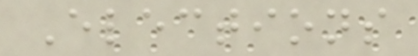Elections
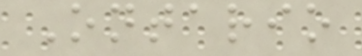Ontario
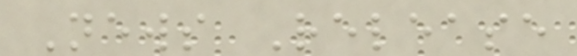News Release
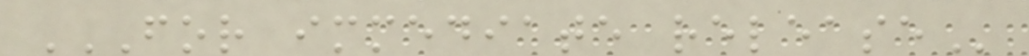FOR IMMEDIATE RELEASE
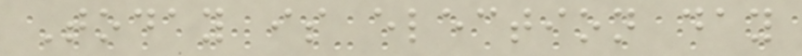Today is election day
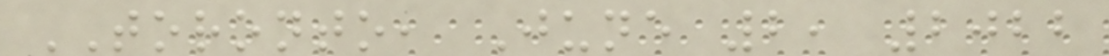TORONTO, June 2, 2022
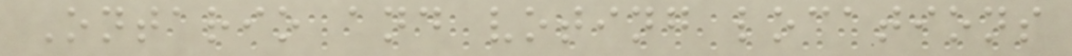Ontario and voting locations
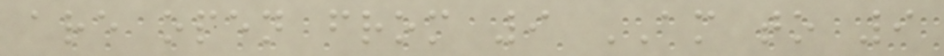are open from 9 AM to 9
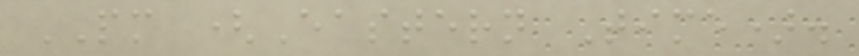PM (Eastern Time).
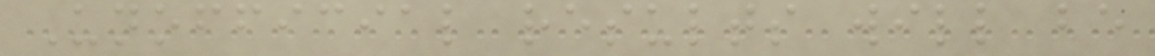Unofficial results will be
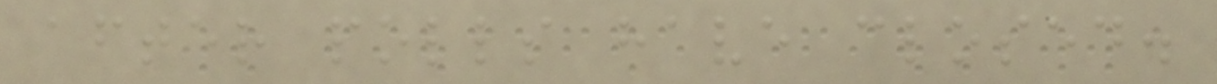after polls have closed.
